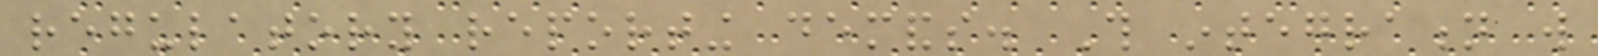regulatory reporting demands. This integration will
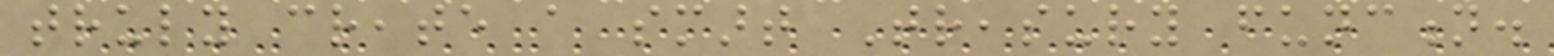truly create a smart Treasury function.
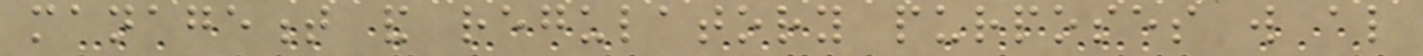management and regulatory purposes will also
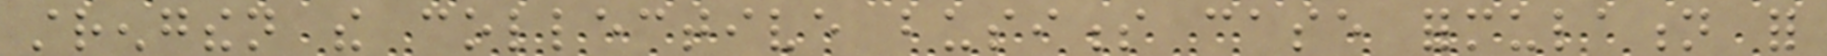strengthen the collective business case formulation for
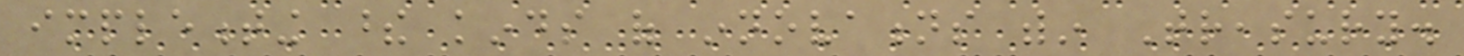implementing these kinds of innovations within Treasury.
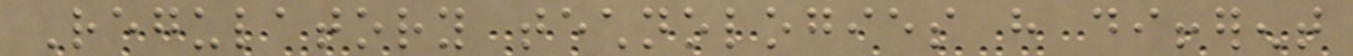Regulatory technologies have different
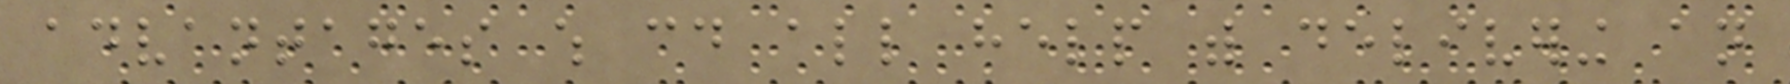advantages which could all help with delivering an
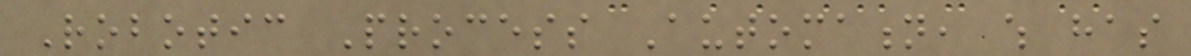Robotic Process Automation, which has
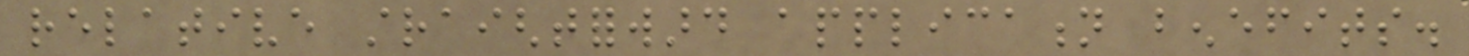relative straightforward application benefits.
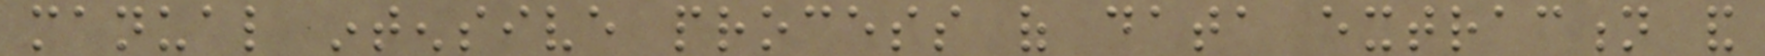manual intensive process of data extraction and
